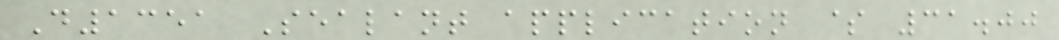D1351 Sealant application $ 31.00
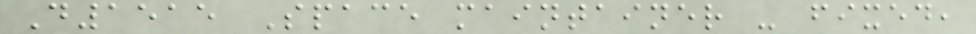D1515 Space maintainer - fixed,
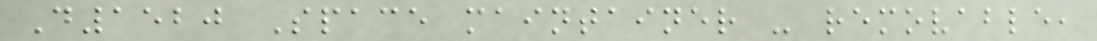D1520 Space maintainer - removable,
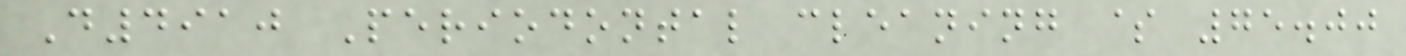D4910 Periodontal cleaning $ 75.00
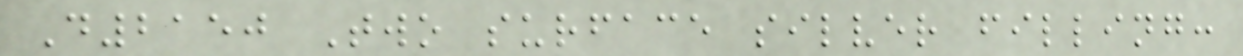D2150 Two surface silver filling:
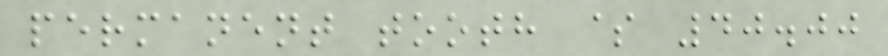permanent tooth $ 40.00
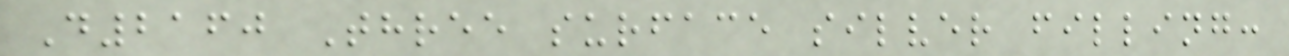D2160 Three surface silver filling:
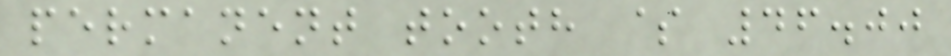permanent tooth $ 46.00
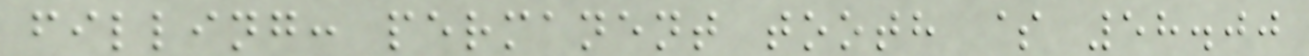filling: permanent tooth $ 58.00
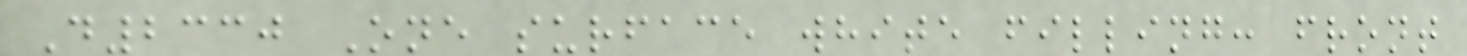D2330 One surface white filling: front
